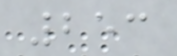253
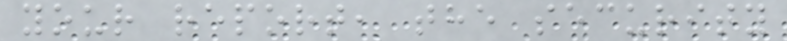your report, the security
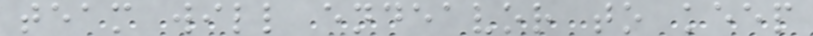team will endeavor to keep
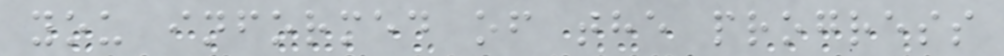you informed of the progress
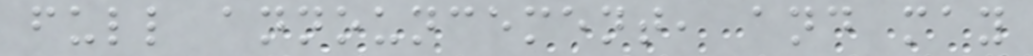full announcement, and may
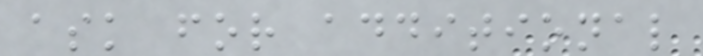ask for additional
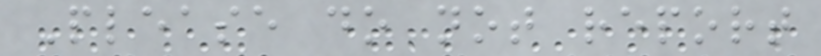Please do not report
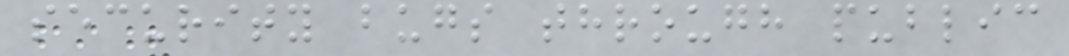security bugs through public
